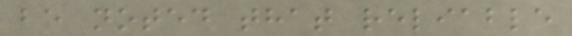be noted that reliable
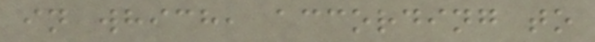in which, according to
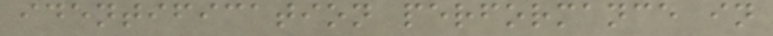identification performance in
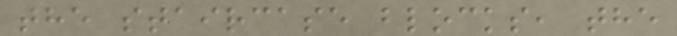the staircase blocks, the
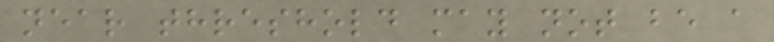near threshold may not be a
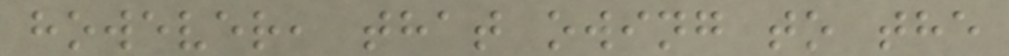however, that owing to the
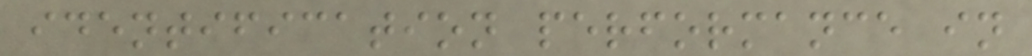identification performance in
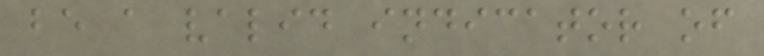be a valid indicator of
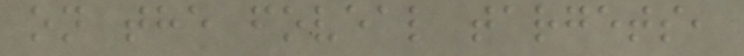on the foveal targets,
